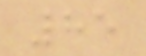85
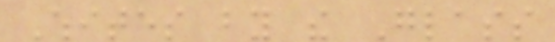Whites by the Glass
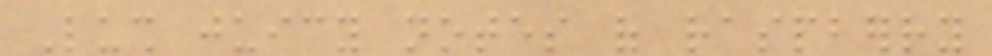Lush juicy notes of raspberry
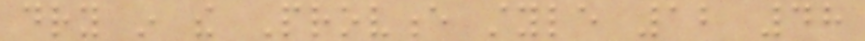dry in the Provence style 12 48
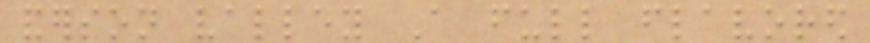anderson valley A full flavored
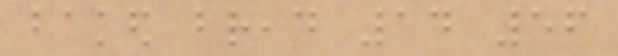baked bread 14 56
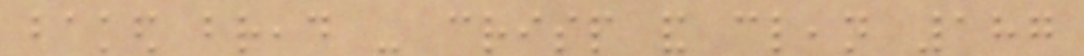baked bread - crisp and clean 187
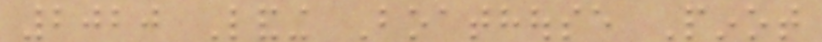2020 Landing Boathouse Pinot
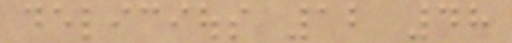delicious 12 48
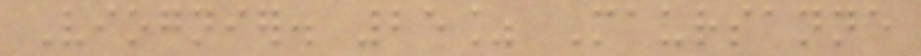Viognier. 25% Maursanne
